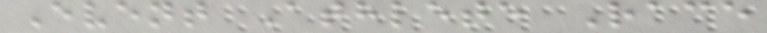Event Athlete Race
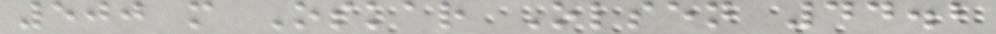500 m Oskar Olsen 44.2
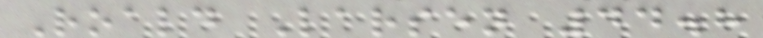Roald Larsen 44.8
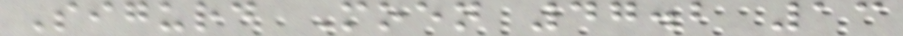Sigurd Moen 47.2 13
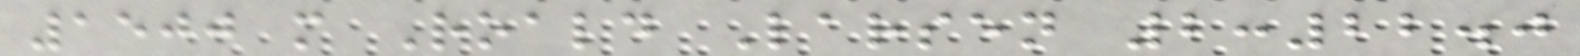1500 m Roald Larsen 2:22.0
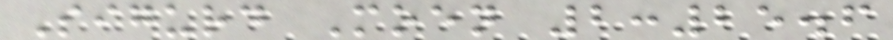Sigurd Moen 2:25.6
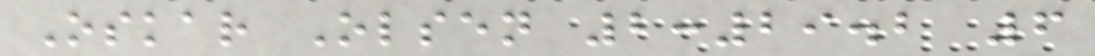Oskar Olsen 2:29.2 6
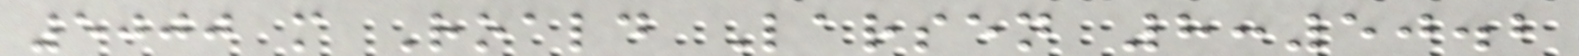5000 m Roald Larsen 8:50.2
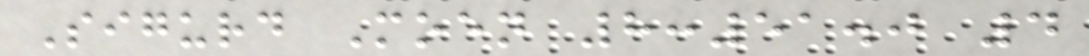Sigurd Moen 8:51.0 4
